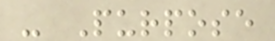- Purpose
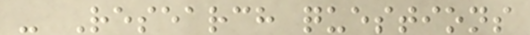- Research questions
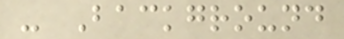- Background
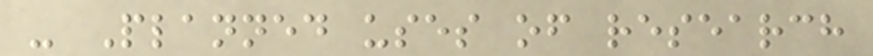- Planned uses of research
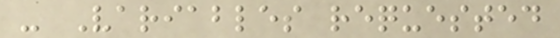- Variables requested
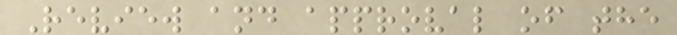Review and approval of the
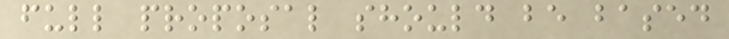full proposal should be based
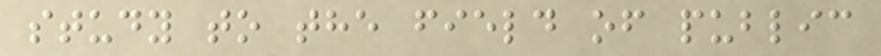study to the field of public
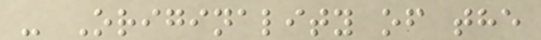- Originality of the
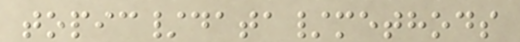topic/data/methods
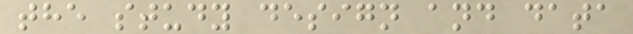the study design and data
